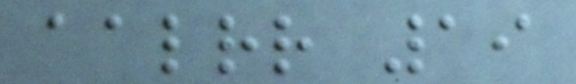aalrr 19
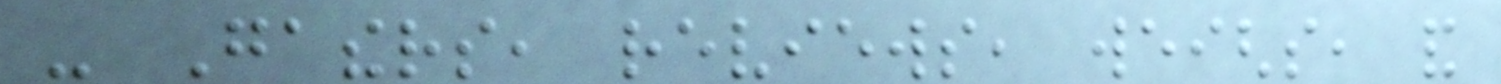- Gathers, reviews, weighs, and
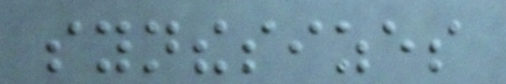synthesizes
